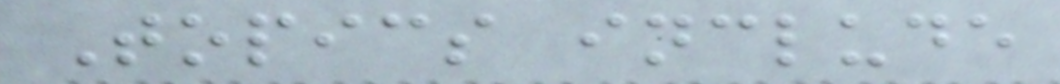Topics include
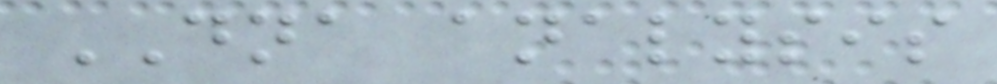DNA analysis
